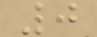0
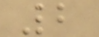2
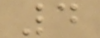4
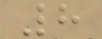8
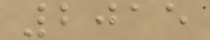2015
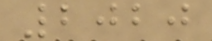2020
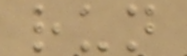run
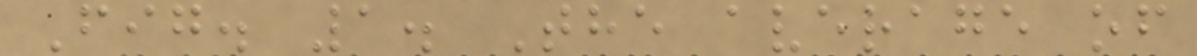Fig. 1. The average of
